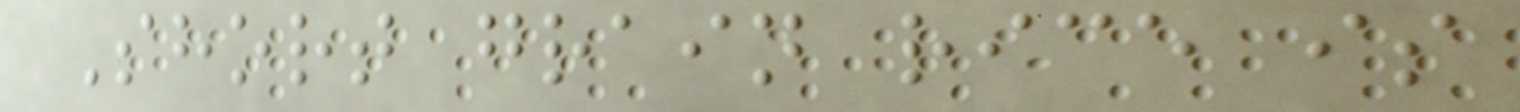Short grain rice is
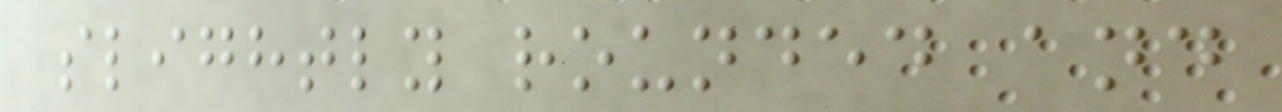slightly rounded and
